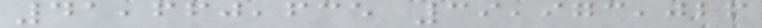41,660,635 39,973,026
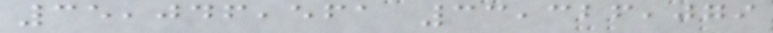35,046,561 33,326,079
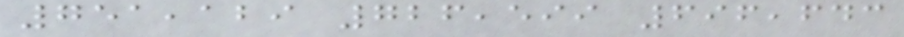751,129 726,599 696,643
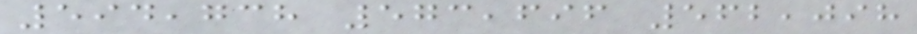594,738 573,696 562,098
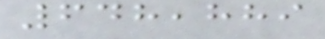648,889
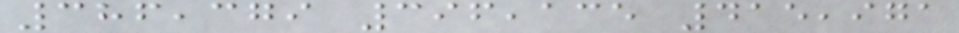386,379 396,135 415,971
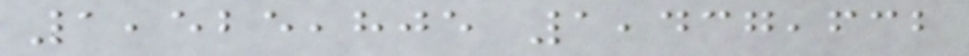1,525,805 1,437,632
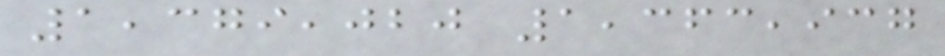1,379,020 1,363,937
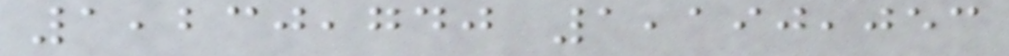1,230,740 1,190,053
